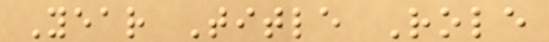Year Title Role
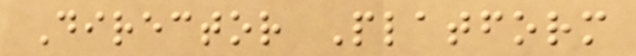Director Platform
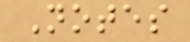Notes
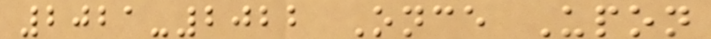2021-2022 Once Upon
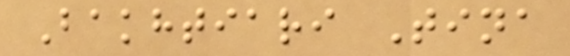Bakhtiari Tina
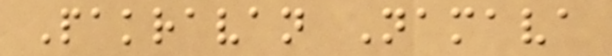Pakravan Namava
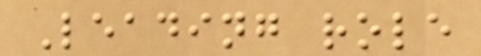Leading role
